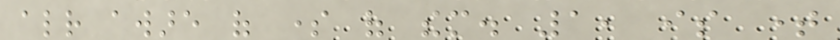already aware of some of them. 1, is time
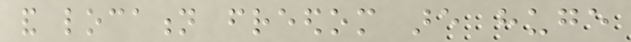and location freedom are huge
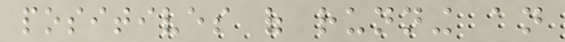positives of running an
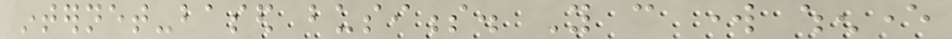internet-based business. You can work whenever
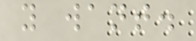you want.
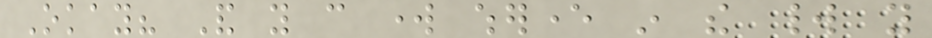Okay? And you can work wherever in the world you
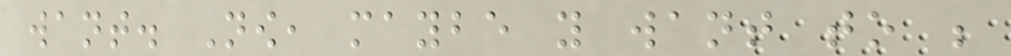want. Now, maybe you want to be
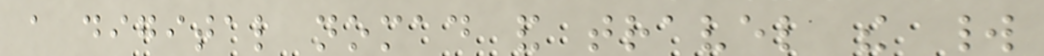a digital nomad and travel the world
